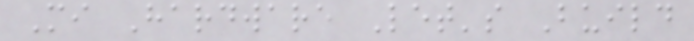Mi Hardware Let's Build
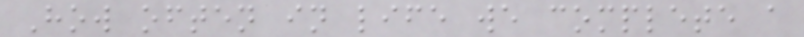How often in life we complete a
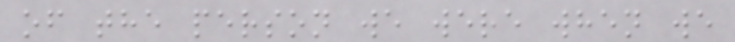of the person we were when we
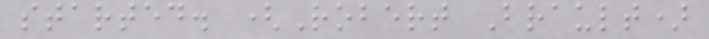started. (Robert Brault)
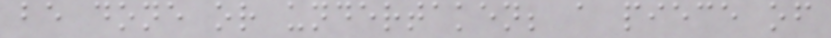be done or undertaken; a piece of
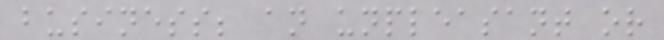business; an unpleasant or
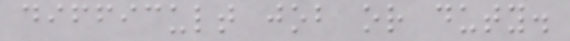difficult job or duty.
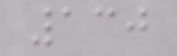130
